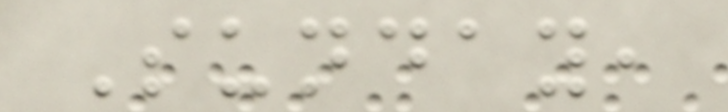Sunday,
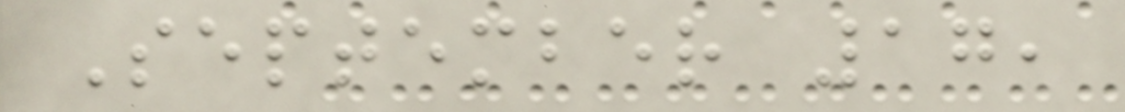September 17,
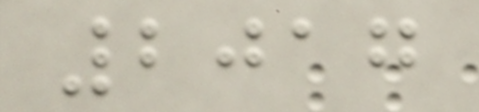2017
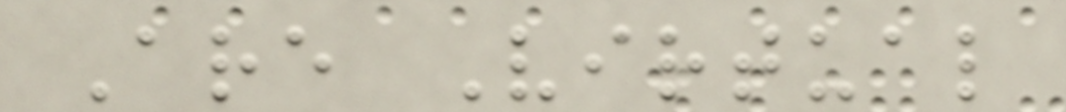Are Virtual
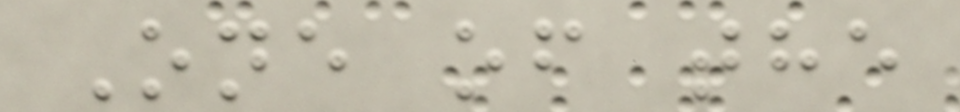One of the
